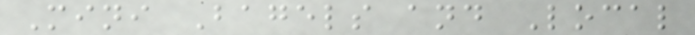Mini Bagels and Local
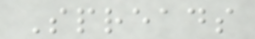Spreads
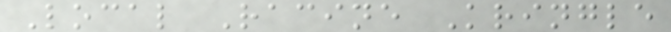Local Racine Kringle
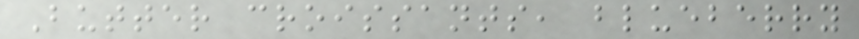Butter croissants, blueberry
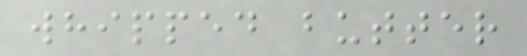whipped butter
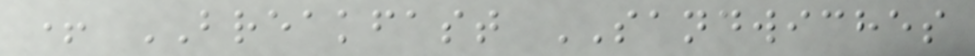+ BREAKFAST SANDWICHES
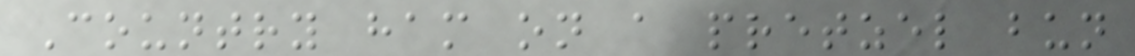Country ham on a pretzel bun
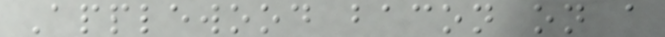Applewood bacon on a
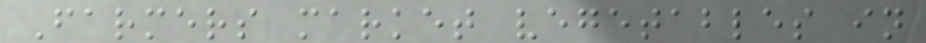Farmers market vegetables in
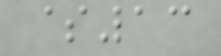$13
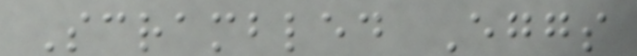Scrambled Eggs
